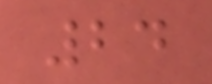24
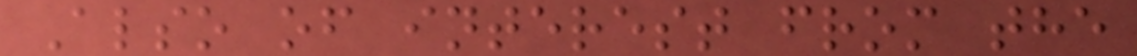Also of interest from the
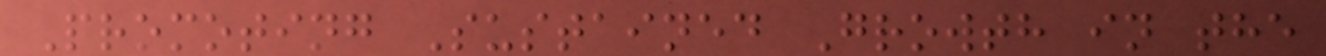Promoting Sustained Growth in the
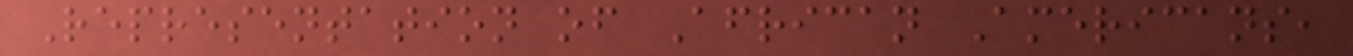Representation of African Americans,
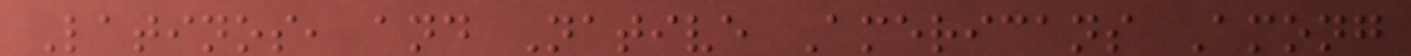Latinos, and Native Americans Among
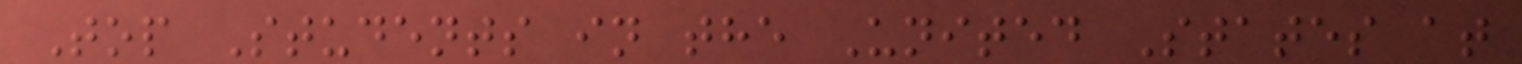Top Students in the United States at
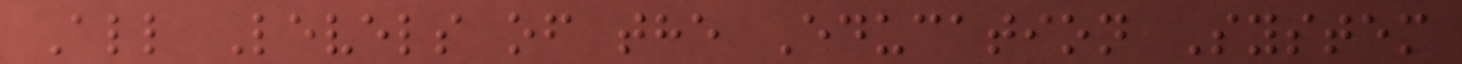All Levels of the Education System
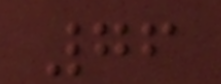76
